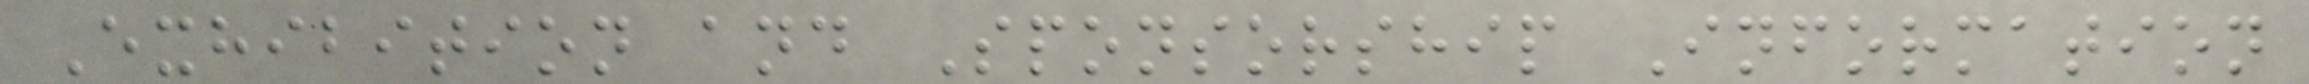Exhibition and Sponsorship Information
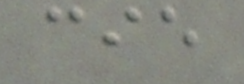cie
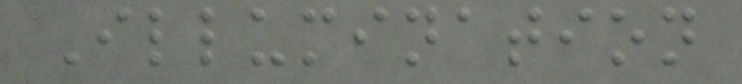Illumination
